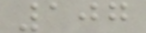107
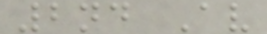2nd Av
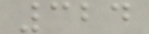324
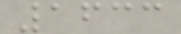1633
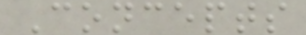Concepts
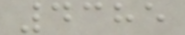4385
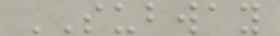SUBWAY
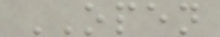OPEN
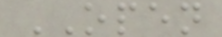OPEN
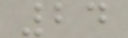24
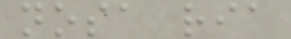nosa ria
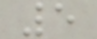5
